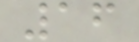16
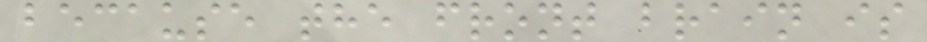because the front brain is
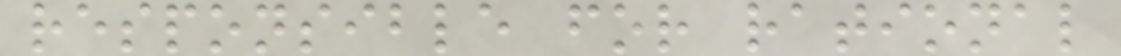responsible for rational
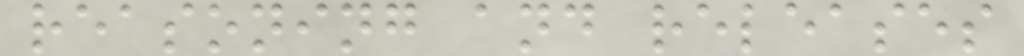reasoning and releases
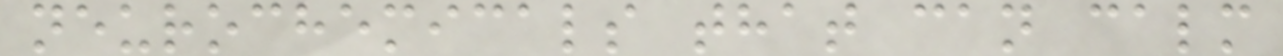neurochemicals that can calm
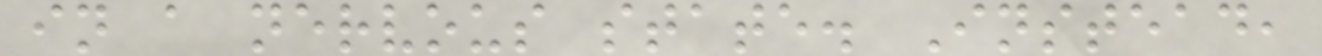in a nervous state. Instead,
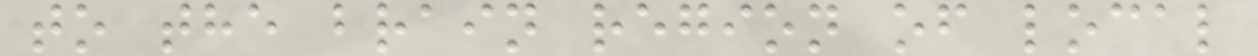to the brain region of local
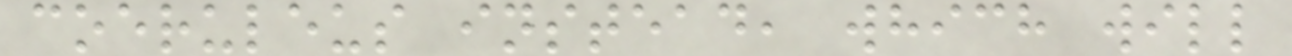coeruleus instead, which will
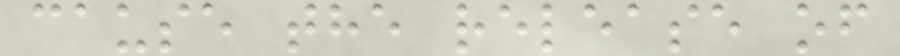cause the release of
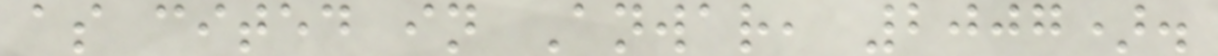as cited in Anwar, 2007).
